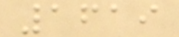1619
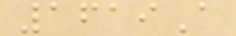1619A
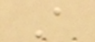A
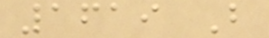1619 B
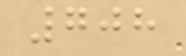708
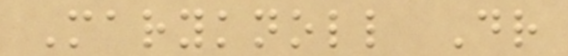Maryknoll Dr
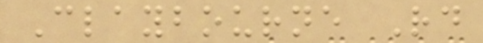Claybourne Rd
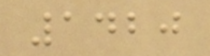1420
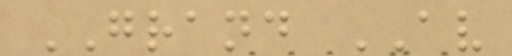GRAND AV
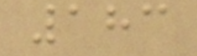183
